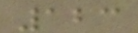123
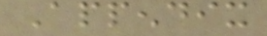Appendix
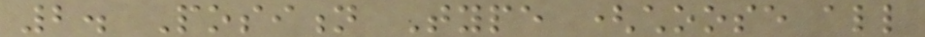2. Position Type (choose all
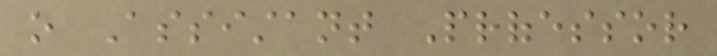o Assistant Professor
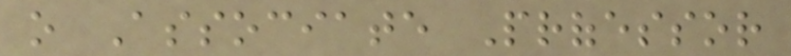o Associate Professor
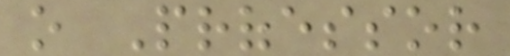o Professor
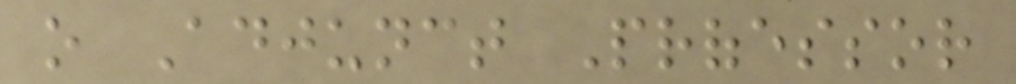o Adjunct Professor
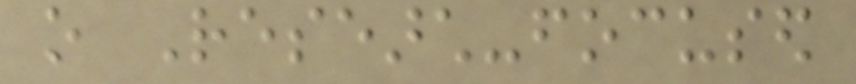o Research-focused
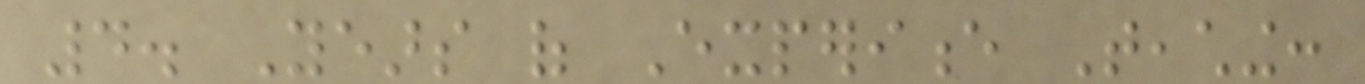4. Years of Experience Teaching:
